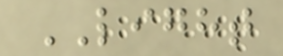LIGHT
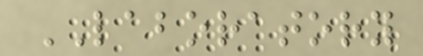LABORATORY
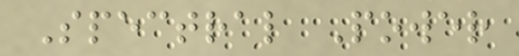Spectral Power
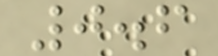0.6
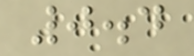0.4
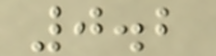0.2
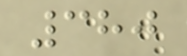380
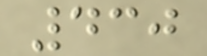430
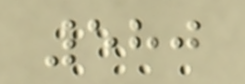580
